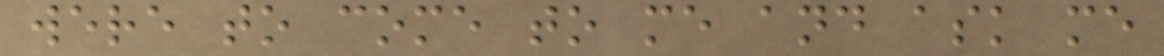were to come to me and ask me
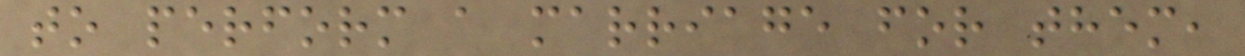to perform a marriage for them,
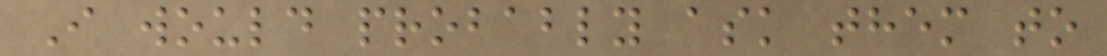I would probably ask them to
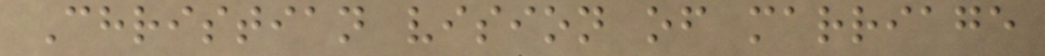Christian vision of marriage
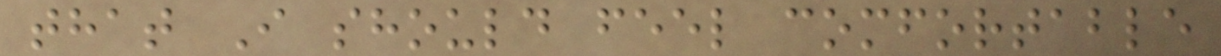that I should feel comfortable
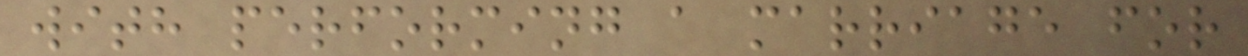with performing a marriage for
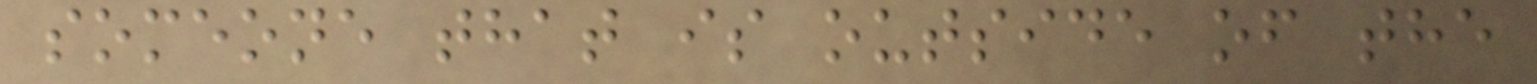someone that is outside of the
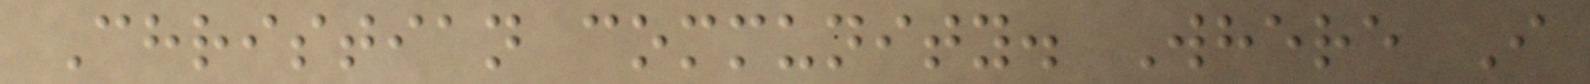Christian community. Where I
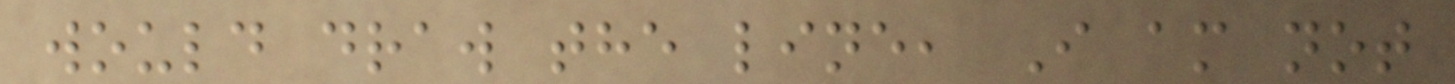would draw the line, I am not
